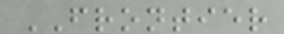FRONTIER
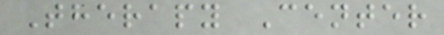Therapy Center
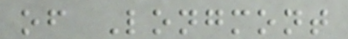of Longmont
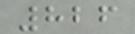826
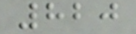820
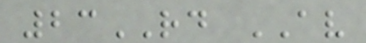23RD AV
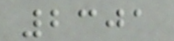2301
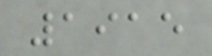1915
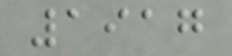1917
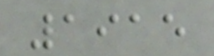1915
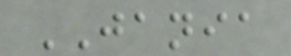JANIA
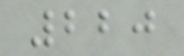220
